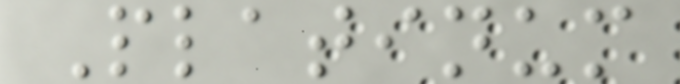Platinum
